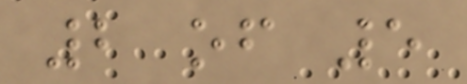2 of 5
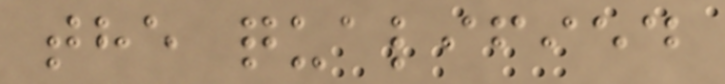the qualified
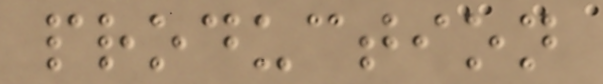production
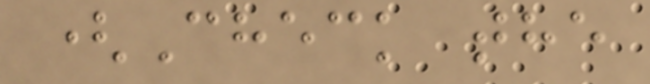(Check the
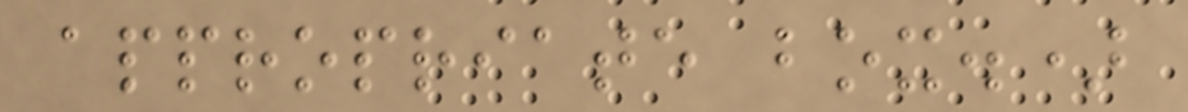appropriate box.)
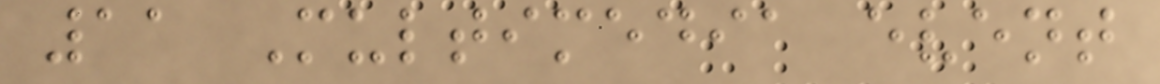11 Multimedia event
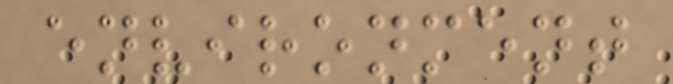environment
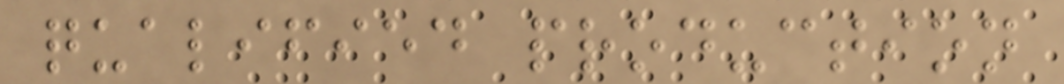qualified production
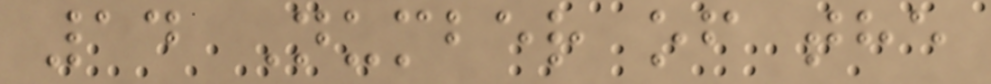14 Number of the
